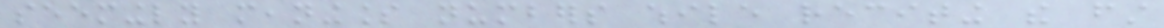seemingly meaningless numbers while reciting the first
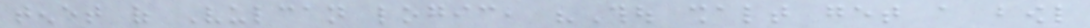tenet of Vulcan logic, "Thou shalt get a bowl
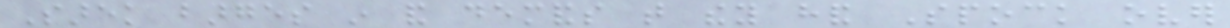Sarek barges in and demands that they hand Spock over
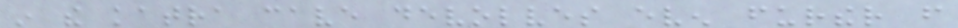in the katra cave devolves even further from
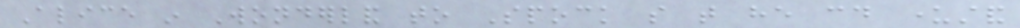Alice in Wonderland to Spock so that he could understand
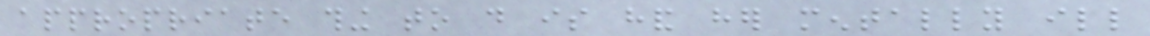appropriate thing to do is hand her mentally ill
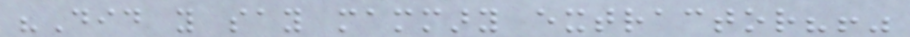"Did you say mammary extractor?!"
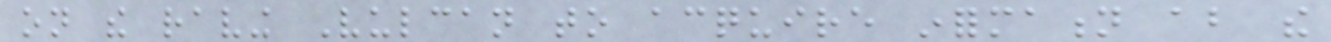on the raving Vulcan to acquire information about the
